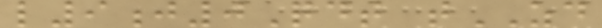l9j0Qdt tZD
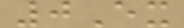0Ex
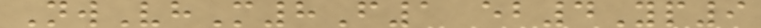NwVhM8F1 eb4Yp9
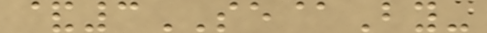&3SE@By-
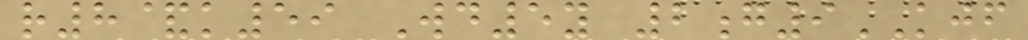r8&k59 Wd5y 2g9KJF
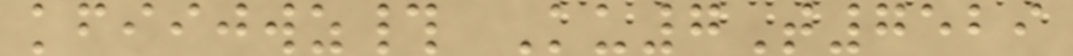kfiijwz# Ku7T7529
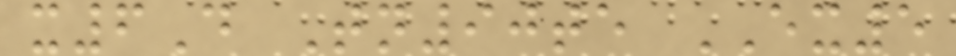x6D Tn90te EX5
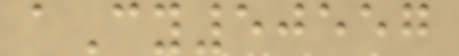aCy50557
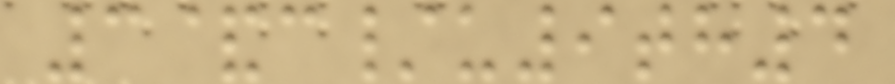3&c/u9th4
